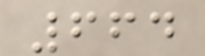664
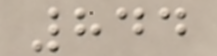844
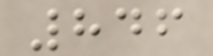846
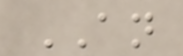AN
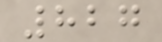827
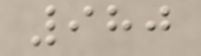980
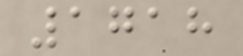1718
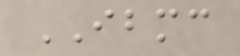IBMC
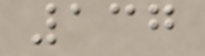137
